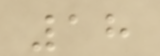18
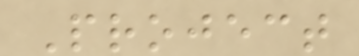Project
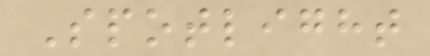Spotlight
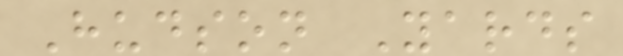Hudson Yards
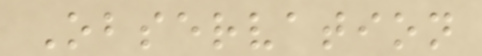Observation
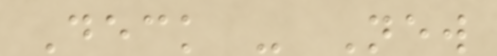Deck - New
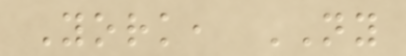York, NY
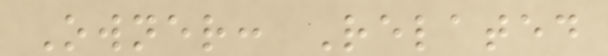Owner: Related
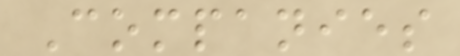Companies
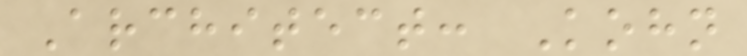Architect: Kohn
